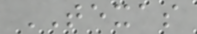TEXAS
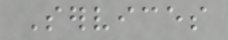Services
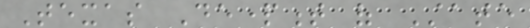Texas Department of State
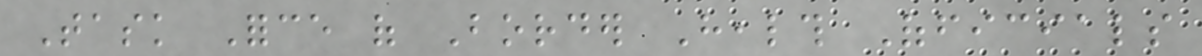Task Force of Border Health Officials
